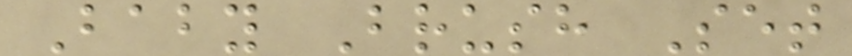Baby Brush Set
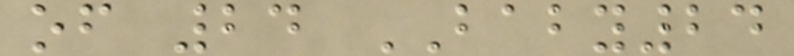of 24 BABY24
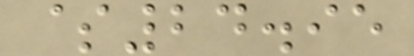$24.95
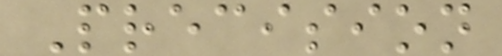Precision
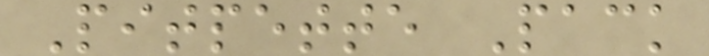Pitpette Pack
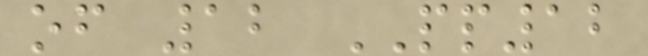of 12 PP12
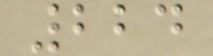224
